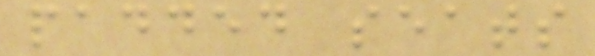padded seats
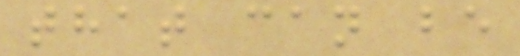that can be
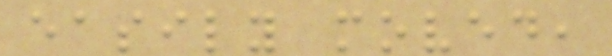easily moved,
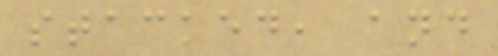stacked, and
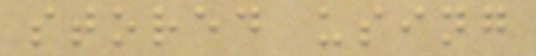stored using
